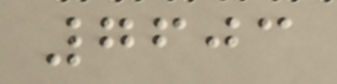7603
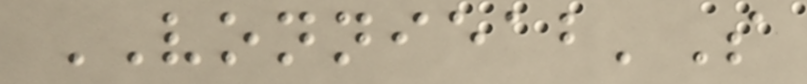VONNIEAB'S
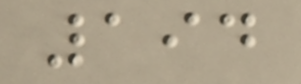194
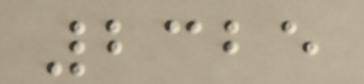2325
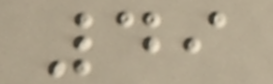49
